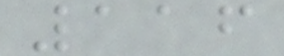116
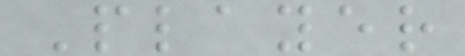Player
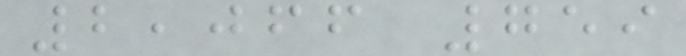2,066 759
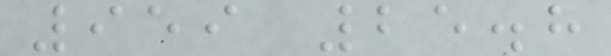959 25.8
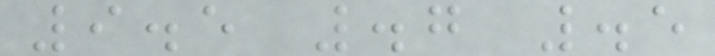9.5 .7 .5
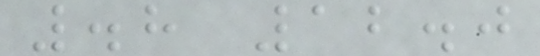.8 12.0
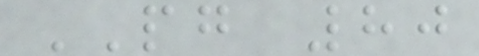PG 80
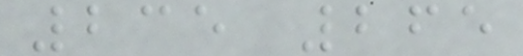235 265
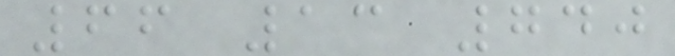66 13 740
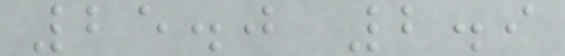25.0 2.9
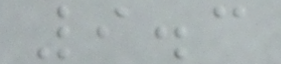9.3
